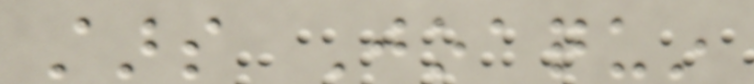stars Joaquin
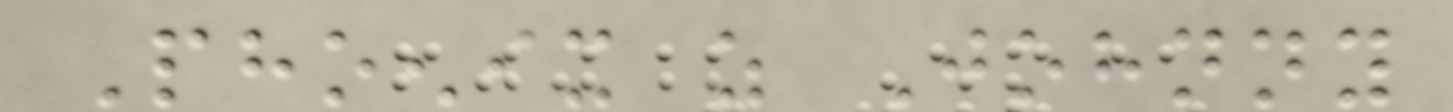Phoenix as Johnny
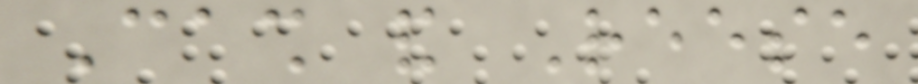Cash and Reese
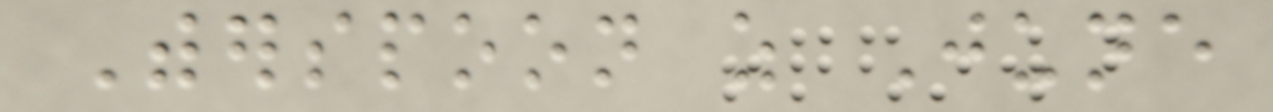Witherspoon as June
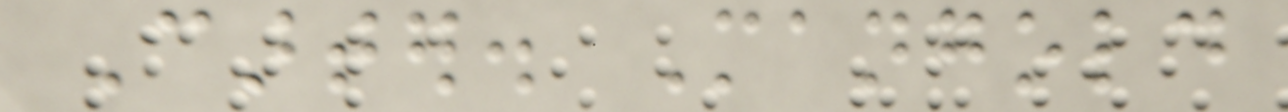Carter. Mangold
